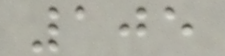105
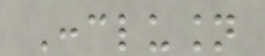Conclusion
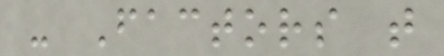- Factors that
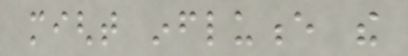might influence the
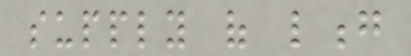supply of long
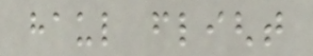haul flight
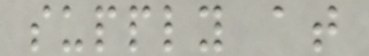supply at
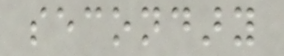secondary
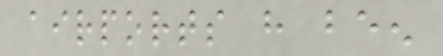airports have been
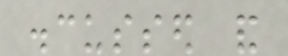discussed and
